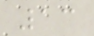13
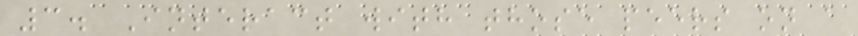3. Interact with those peers on a
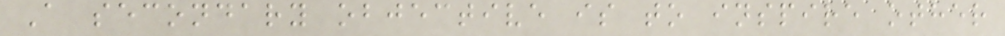A secondary objective is to inspire other
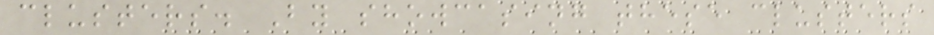clusters. By showcasing these clusters
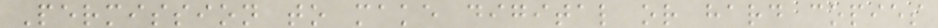Permission to make digital or hard copies
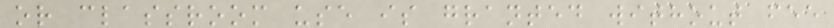or classroom use is granted without fee
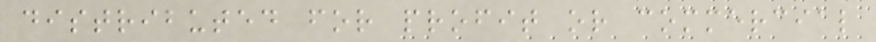distributed for profit or commercial
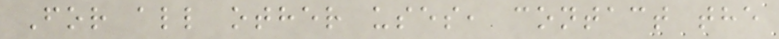For all other uses, contact the
